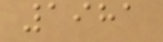1981
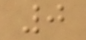0
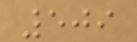509
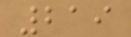219
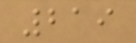219
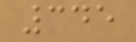345
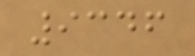9346
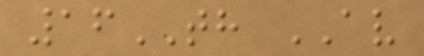16TH AV
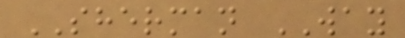SHERMAN WAY
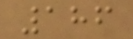186
